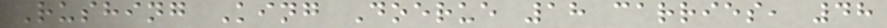Rushing King Doerue 18 carries, 48
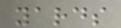yards
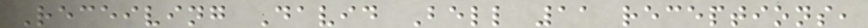Receiving David Bell 11 receptions,
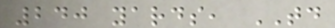240 yards, TD
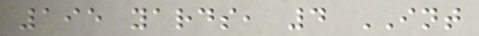195 yards, 4 INT
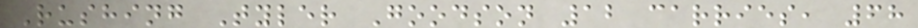Rushing Tyler Goodson 12 carries, 68
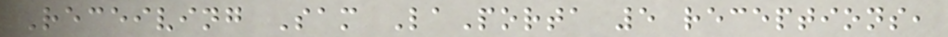Receiving Sam LaPorta 5 receptions,
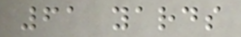61 yards
